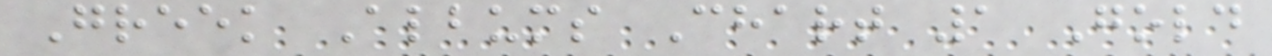Greek Albums Chart 1 Gold
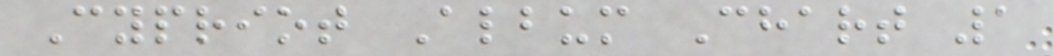Cypriot Album Chart 1
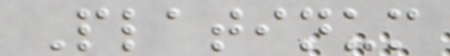Platinum
